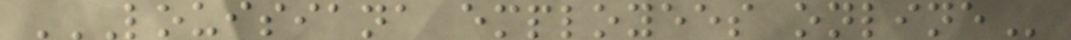LOUISIANA EMPLOYEES ONLINE
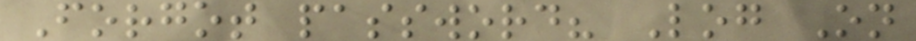Forgot password? Log On
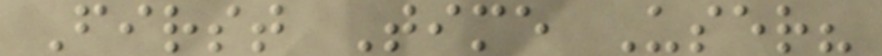First Time User?
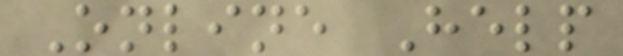Online Help
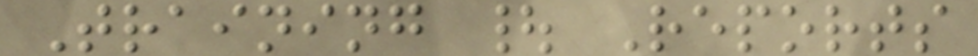Training | Reports
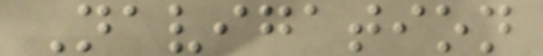Navigation
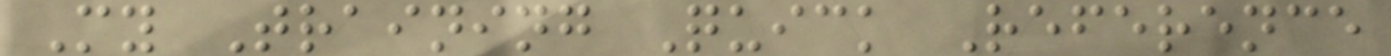My Training Quick Reference
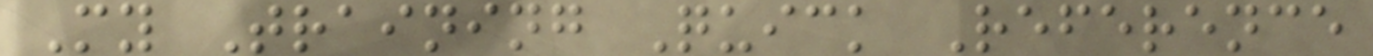My Training Quick Reference
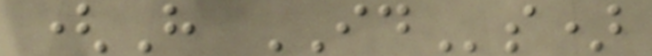(H IDs)
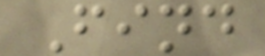Find
